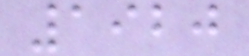1920
